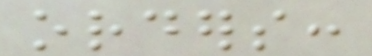orders:
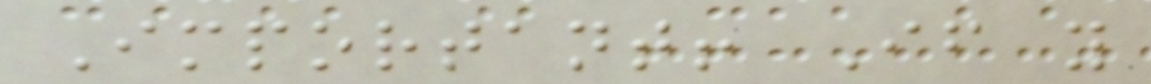Important! If you
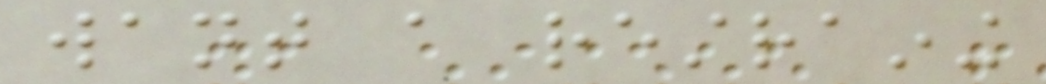want a restraining
